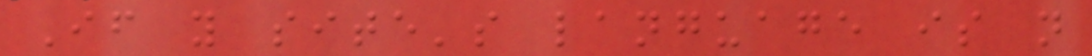If you site's language is not
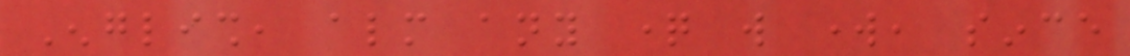English, almost any question will work, since
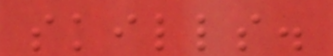skills.
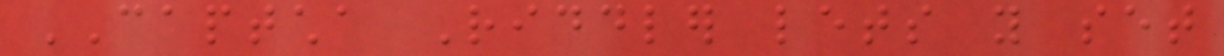CAPTCHA Riddler lets you set
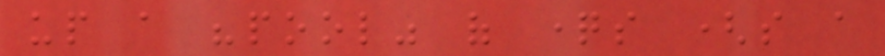up a "pool" of questions (so a
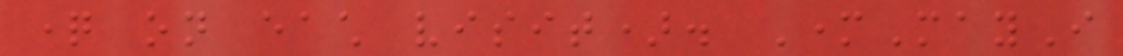question on each visit). MotherMayI
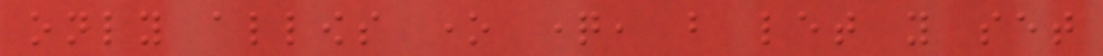only allows one question, but let you set
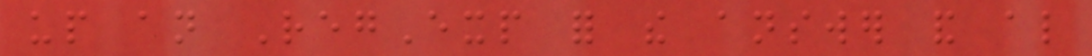up an RegExp for the answer and also
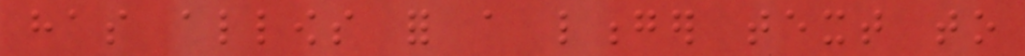has allows for a longer text to
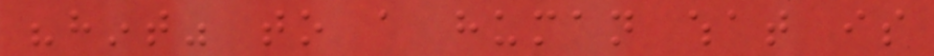"hint" to a human what is
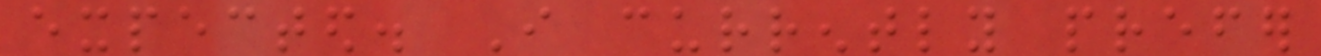expected. I currently prefer
